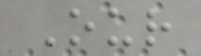Our
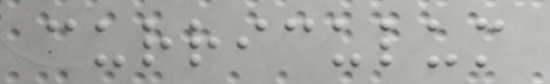curriculum
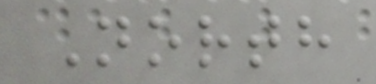North
